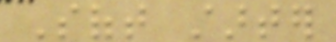Soft starter
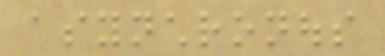asynchronous
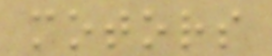motors
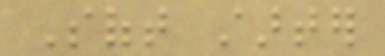Soft starter
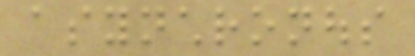asynchronous
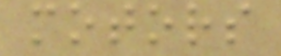motors
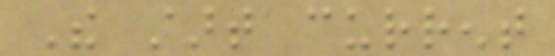The start current
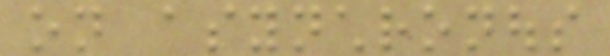on asynchronous
